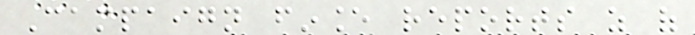Campaign finance reports as of
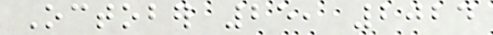October 25, 2024
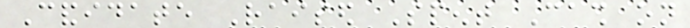Candidate Raised Spent Cash on
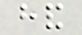hand
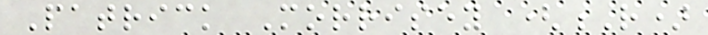Patrick Morrisey (R)
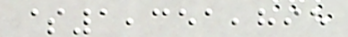$1,351,895
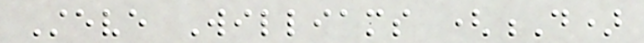Steve Williams (D)
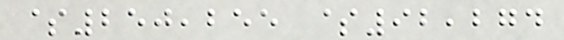$250,255 $92,274
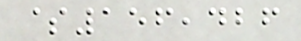$156,426
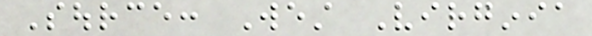Source: West Virginia
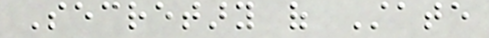Secretary of State
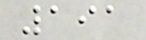191
